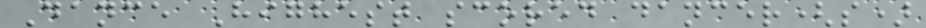Dance Highest scored dancer(s)
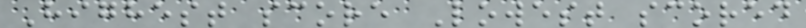Highest score Lowest scored
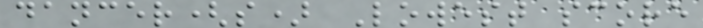dancer(s) Lowest score
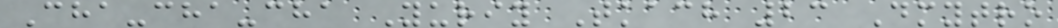Cha-cha-cha Yuriy Tkach 23 Dmytro
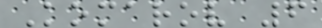Komarov 6
